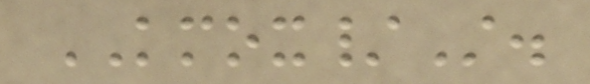KMOX/St.
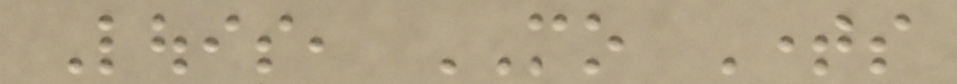Louis, MO Times
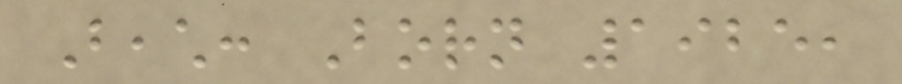Beach: Born 1925,
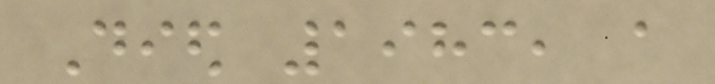Died 1983, a
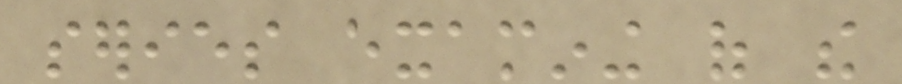series examining of the
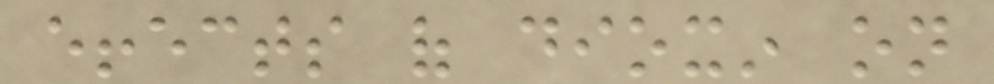effects of dioxin on
